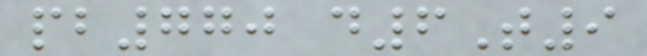pb770 d6T9
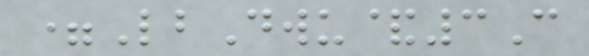=LbDwu&3C
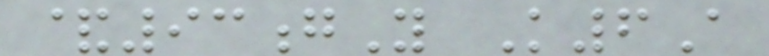&93gY K6A
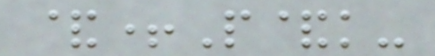&+P&k-
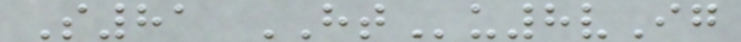S81 HTu8vIg
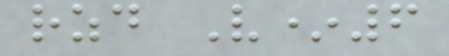rzd V*6
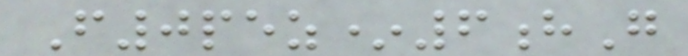F0pez*6hG
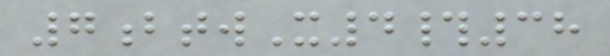7btwX4#38
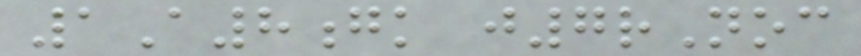1A8gk j7rNoc
